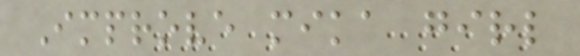Improve mika girl
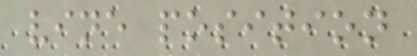vine position
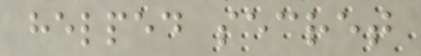helped secret
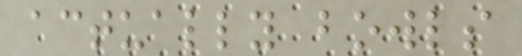actually bowls
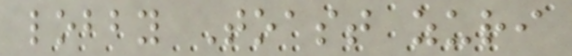lobby Toast zuri
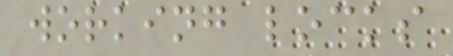working locks
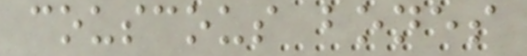couscous bones
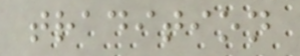tradition
